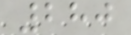280
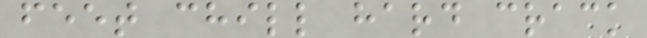feet chill hard crack
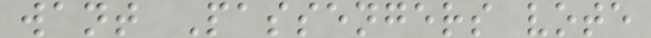want Passengers vote
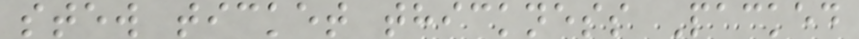stew ticket thickness Packed
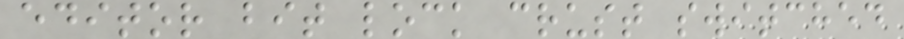editor bit lock crust switched
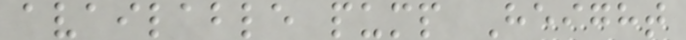available pump Height
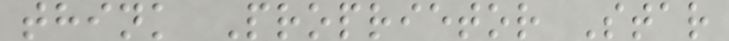think Proprietor Star
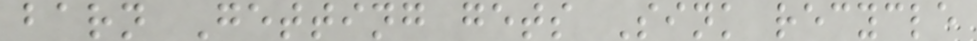barn Getting gets Sink recycle
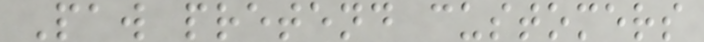Paw pretend customers
